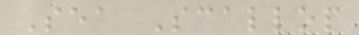Sea Scallop
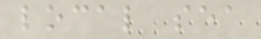local sea
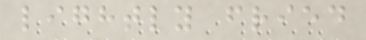lightly fried
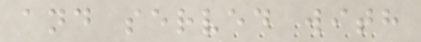and served with
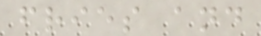fries and
